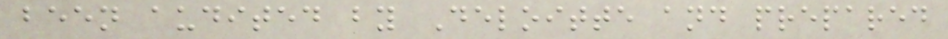been audited by Deloitte and prepared
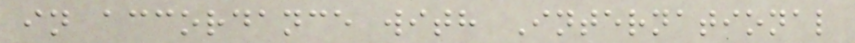in accordance with International
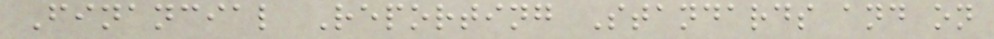Financial Reporting Standards and on
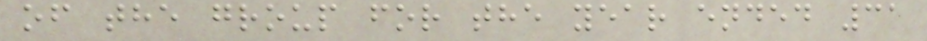of the group for the year ended 31
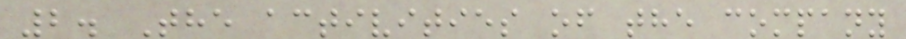2. The activities of the company
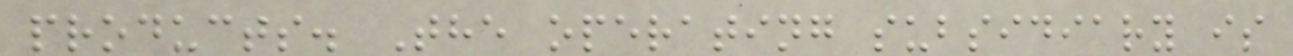products. The operating subsidiary is
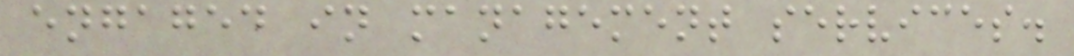engaged in management services.
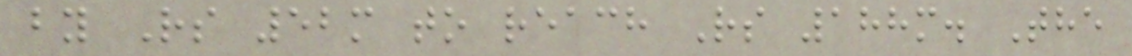by Rs 52m to reach Rs 188m. The
